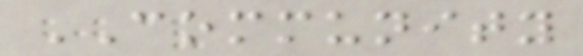COMMUNITY
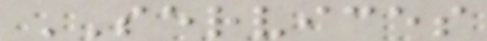SERVICES
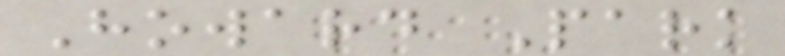Howard Park
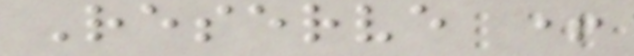Reserve +
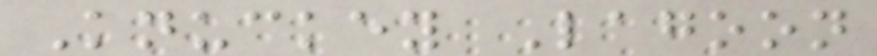Knuckey Lagoon
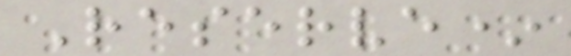Reserve*
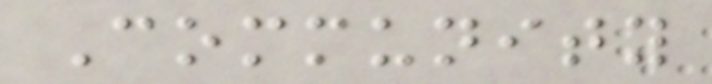Community
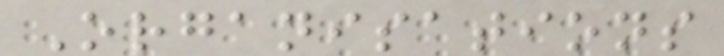Organisations
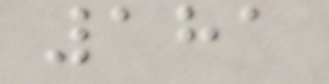181
